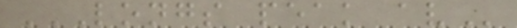LONGS PEAK AV
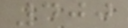400
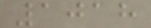1018
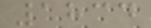1834
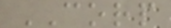CORP
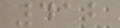412
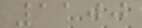1100
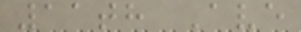11th Ave
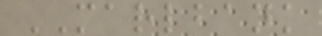MARLBANK
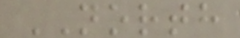NORTH
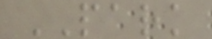PARK
